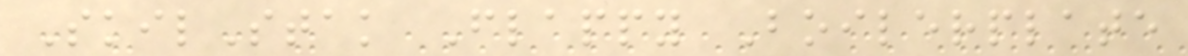SkilStak Flappy Boilerplate
